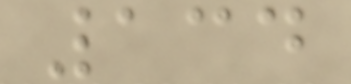134
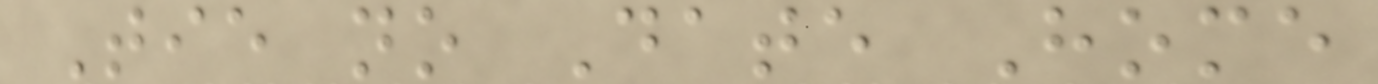Tie no Date Home
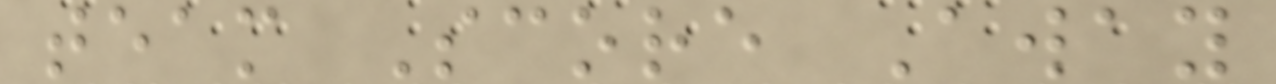team Score Away
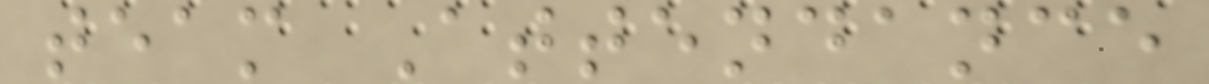team Attendance
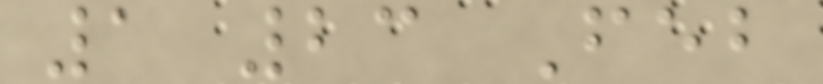1 23 Feb
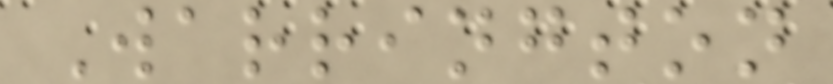Warrington
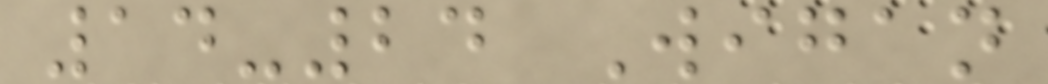14-24 Wigan
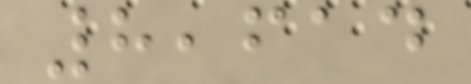8,614
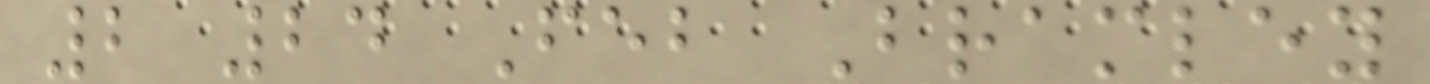2 24 Feb Bramley
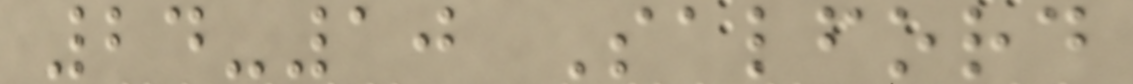24-10 Salford
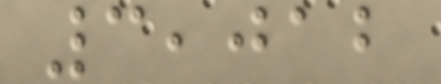3,012
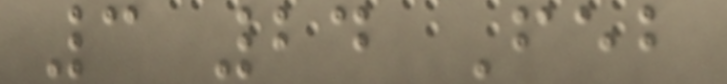3 24 Feb
